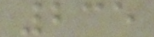235
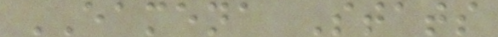EAMENA Stats
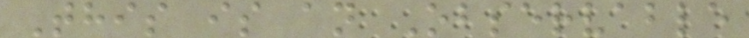This is an Observable
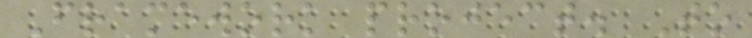Framework project. To
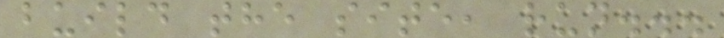build the site, run...
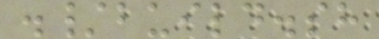./build.sh
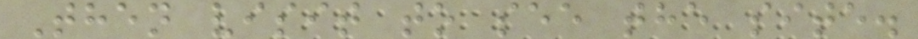Then visit to see the site.
